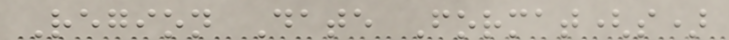Region Date Format(s)
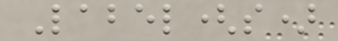Label(s)
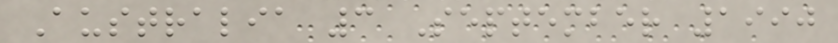Australia 3 September 1990
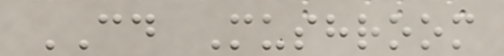CD Mushroom
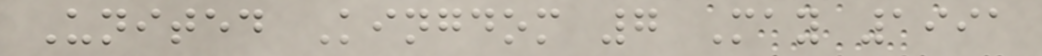United Kingdom 7 May 1991
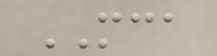MCA
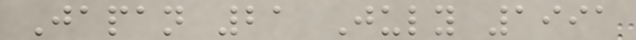Japan 21 July 1991
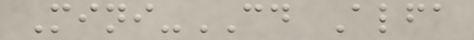Mini-CD Alfa
